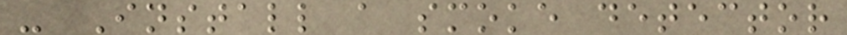- Install a smoke detector
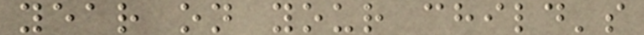year on your child's
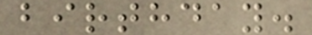birthday.
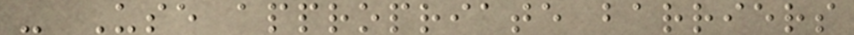- Use appropriate barriers
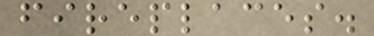fireplaces.
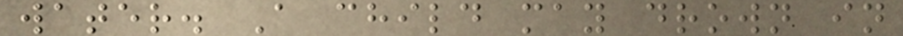water. A child may drown in
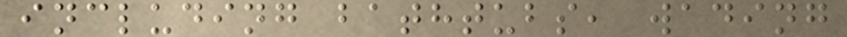including bathtubs, wading
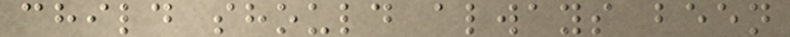child should always been
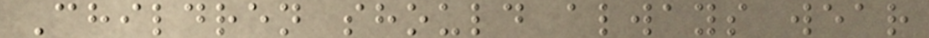Children should always wear
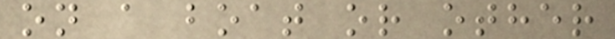on a boat or other
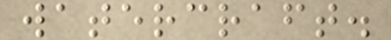watercraft.
